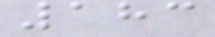183
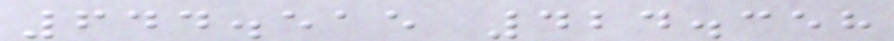644.515 424.358
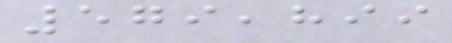579,899
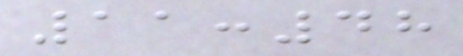11:48
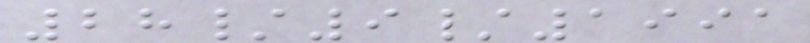28/9/1991
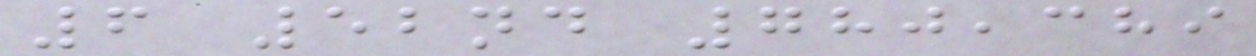6 52nd 780,389
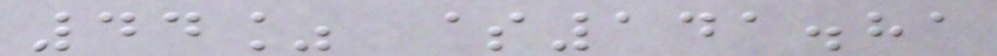44% $141.81
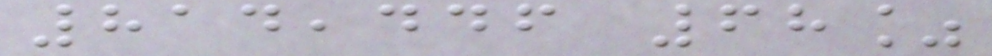814,446 68%
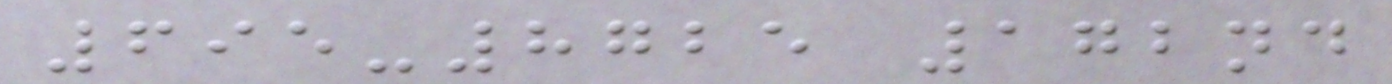695-8725 172nd
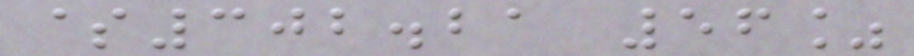$302.21 56%
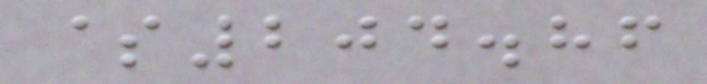$204.86
